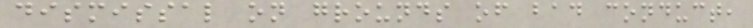dismissal on grounds of bad conduct,
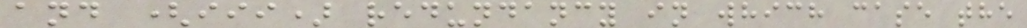and (iii) redundancy in which case the
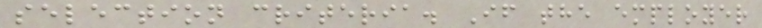selection criteria. If the employer
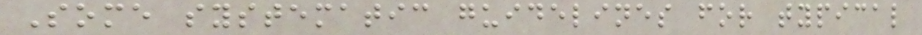Some systematic guidelines for typical
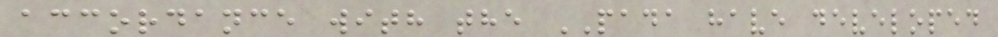accordance with the PADA have developed
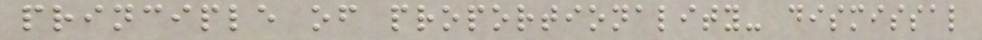principle of proportionality- dismissal
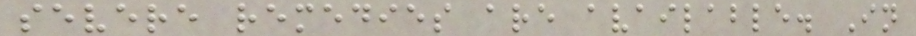severe remedies are available. In
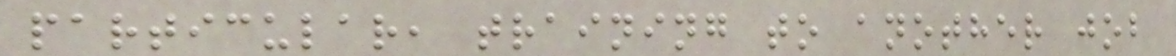particular, training to another job
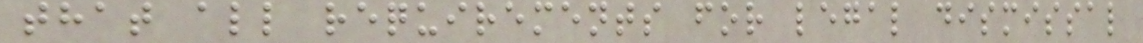that all requirements for legal dismissal
